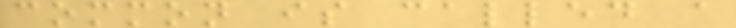common is called a
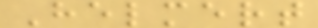Helmert
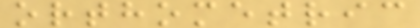orthometric
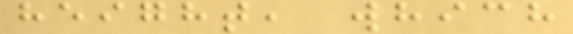height, which
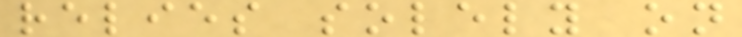relies solely on
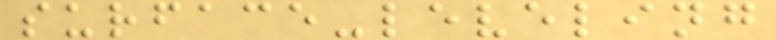surface-leveling
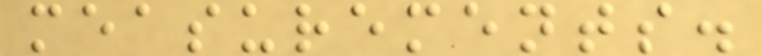measurements.
